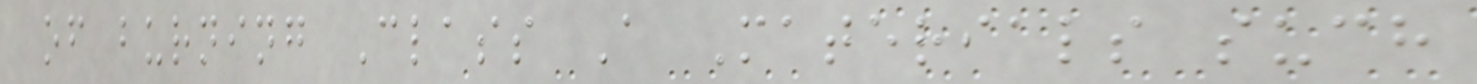of burning Class A Materials such
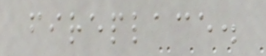fireplace.
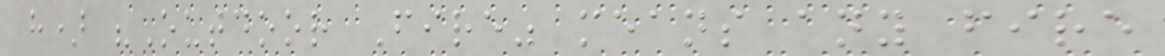h) "Outdoor Fire" means any fire
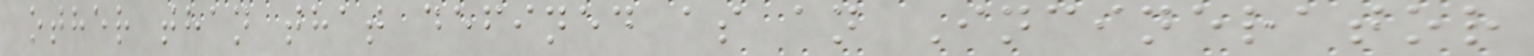other than that defined as an Incinerator
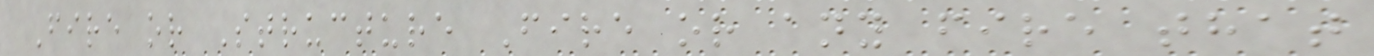Fire or Structure Fire or any fire that
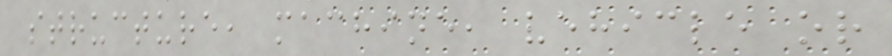structure, machine, vehicle or
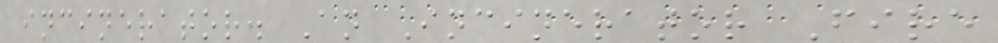incinerator. An Incinerator Fire
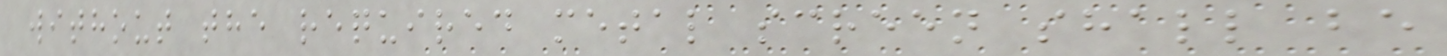without the required metal screen shall be
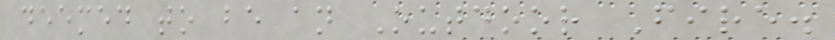deemed to be an Outdoor Fire.
